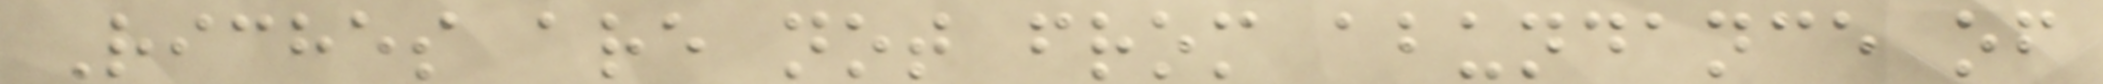Riches are not from abundance of
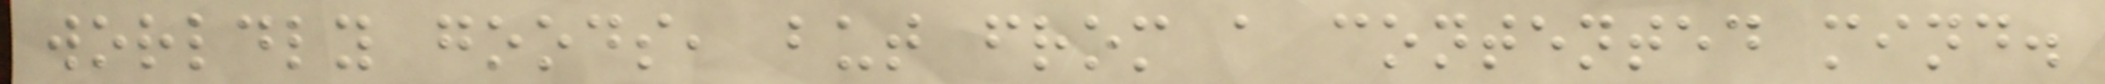worldly goods, but from a contented mind.
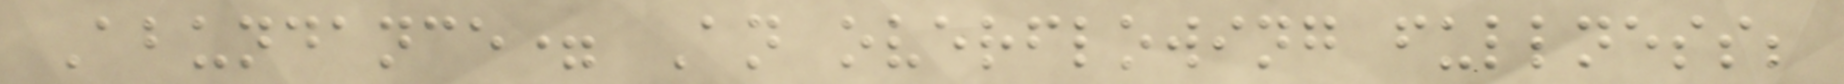Abundance= An overflowing fullness;
